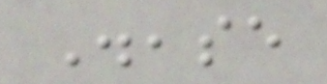Disease
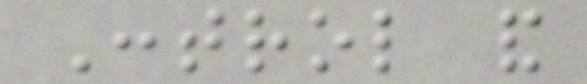Control and
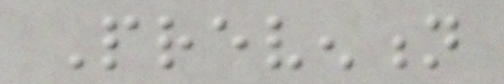Prevention
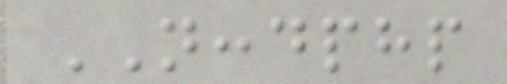NCCDPHP
